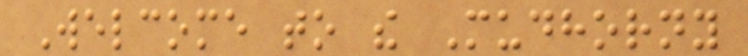Welcome to the Mudhorny
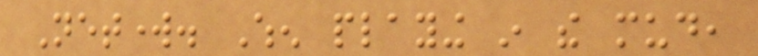Network. When playing in the mud,
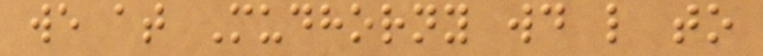we at Mudhorny would like to
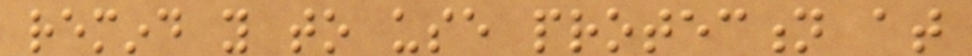remind you to use protection at
